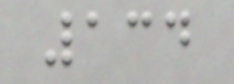134
